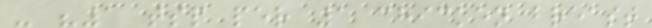- "1 tsp per 1 chicken breast
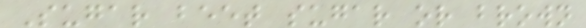Sugar beet sugar or brown
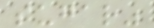sugar"
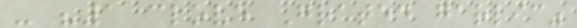- "1 clove Grated garlic"
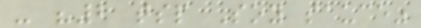- "2 tsp Soy sauce"
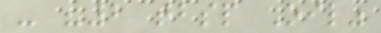- "2 tbsp Oil"
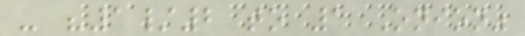- "1/2 to 1 Onion"
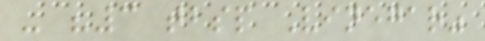- "3 tbsp Vinegar"
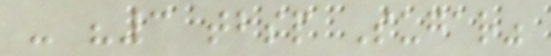- "3 tbsp Sugar"
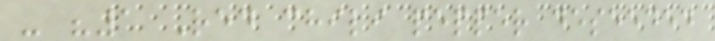- "1 Red chili pepper deseeded
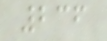236
